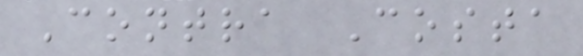Contra Costa
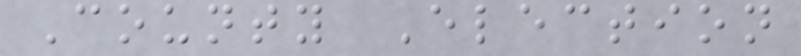County Election
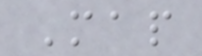Map
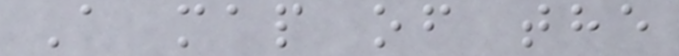A map of the
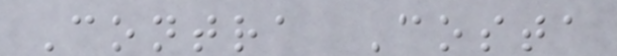Contra Costa
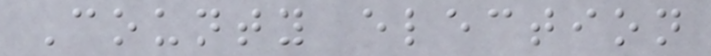County election
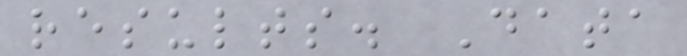results. Data
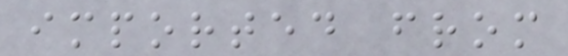imported from
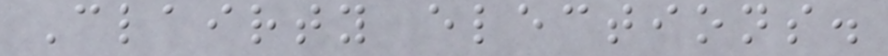Clairty elections.
